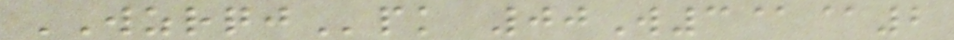WZRQJpk 00W3@@2
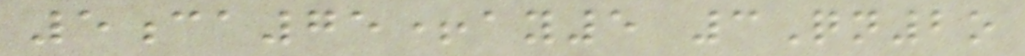5ca75+ay5 3Qn2o
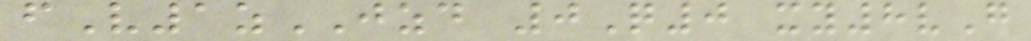fV1zJZD 0Q0 xy8vG
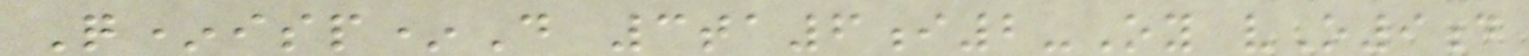Q*isp*D 3ta6i2-Oy vO9d
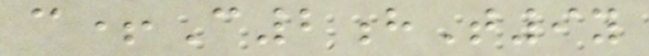c+C2hT9y
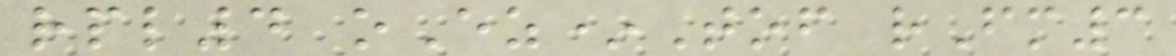rpl4 oEz*Tof rFm3
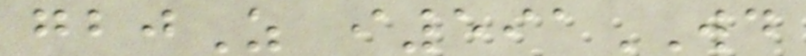gbjZ i591WD
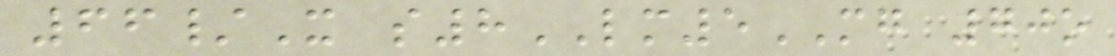66/X s8LM5MG 70o
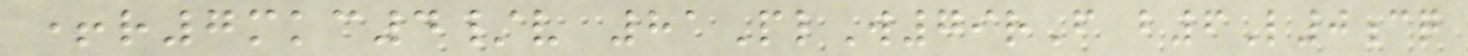+r7mkc4/v 81PlW79rF b6L0cq
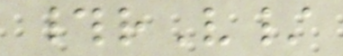#rV/
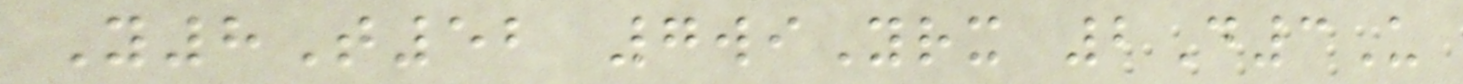Y8T52 7wiYrx 2D3U
